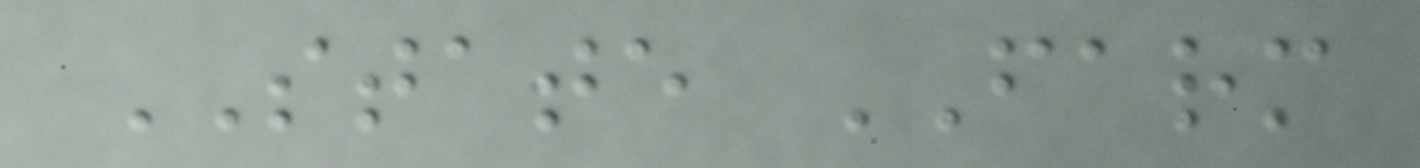STATE FARM
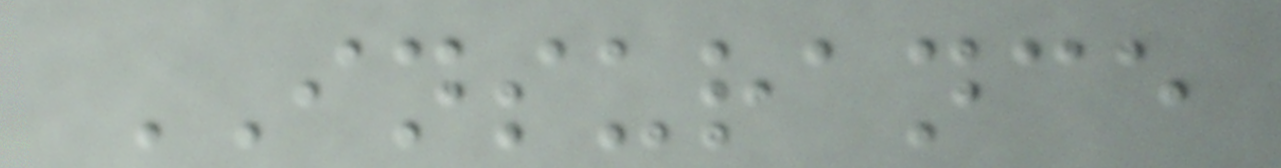INSURANCE
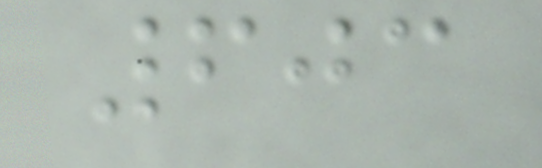603
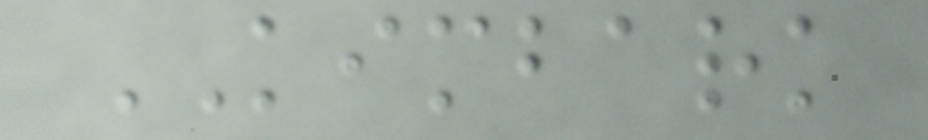KIMBARK
